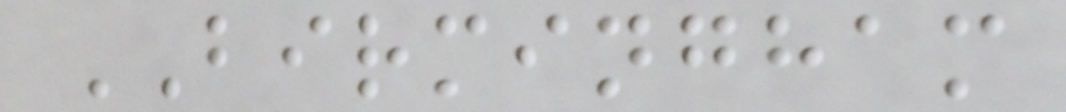BIRMINGHAM
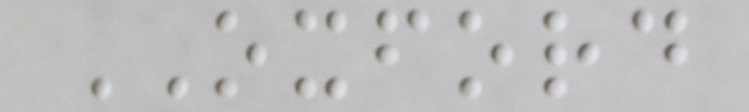OXFORD
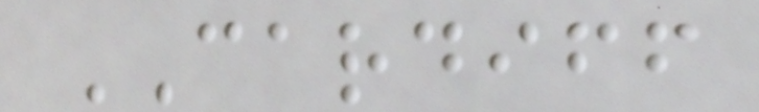CARDIFF
